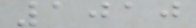1010
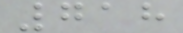718
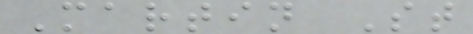Martin St
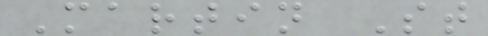Martin St
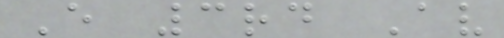E 3rd Av
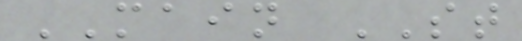MAIN ST
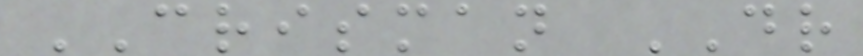CRISMAN DR
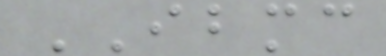IBMC
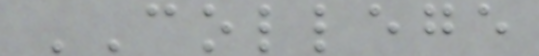COLLEGE
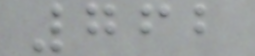762
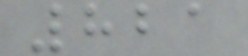821
